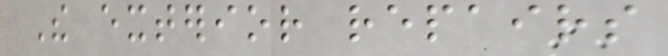The exterior repairs
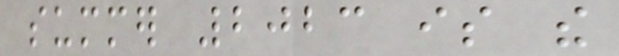summer 2023 is the
